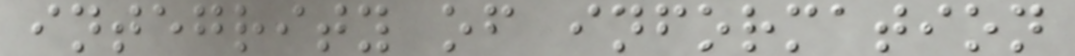integrity of information
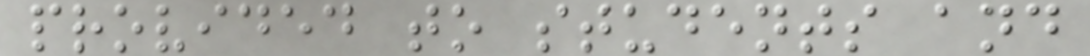provided to students and
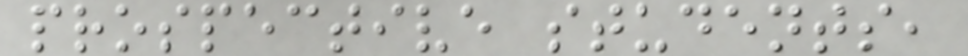prospective students,
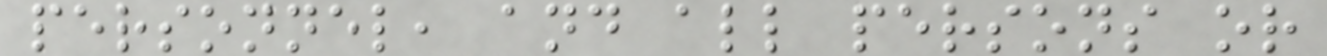personnel, and all persons or
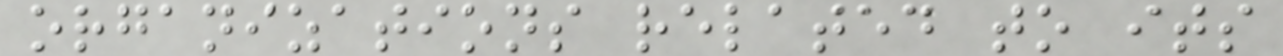organizations related to its
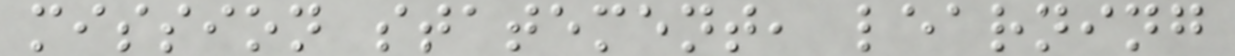mission statement, learning
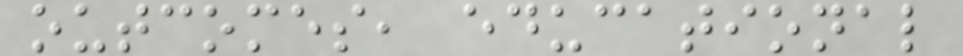outcomes, educational
